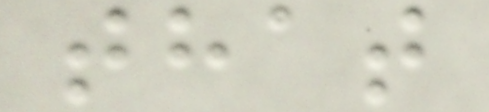that
